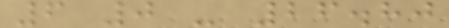6 0 - 26.80
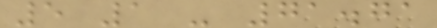5 1 - 71.71
